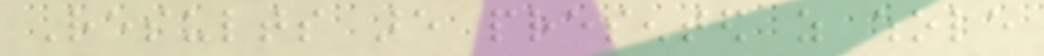Results are presented as whole
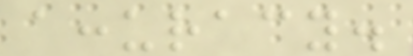accuracy.
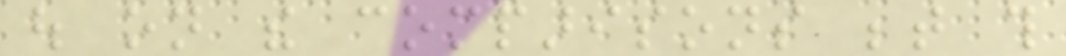out on the comparisons between this
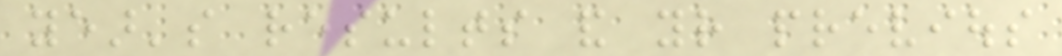year's results and your previous
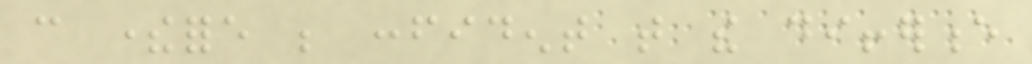can therefore be confident that the difference
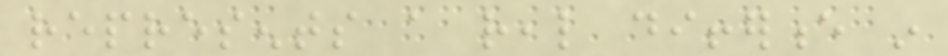represents a real difference in
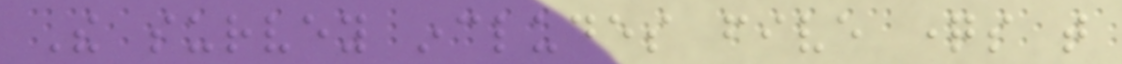The survey includes five questions that
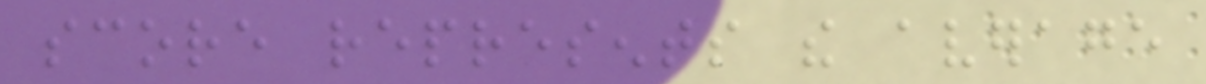score represents the average
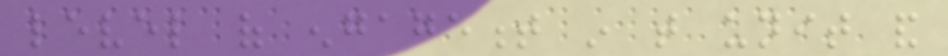level of engagement in that unit and
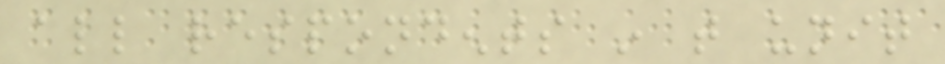all respondents in that unit
